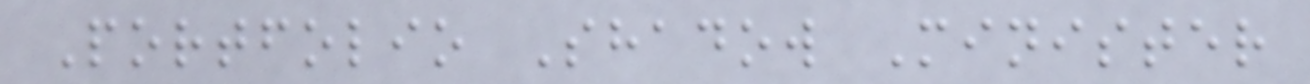Portfolio Shadow Minister
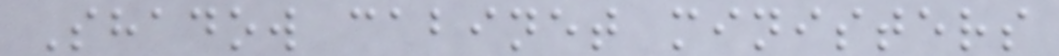Shadow cabinet ministers
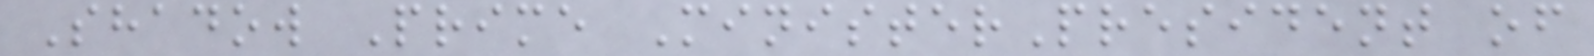Shadow Prime MinisterPresident of
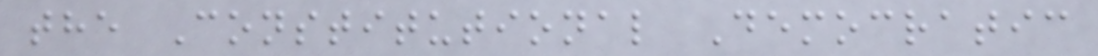the Constitutional Democratic
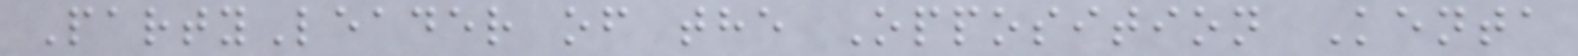PartyLeader of the Opposition Kenta
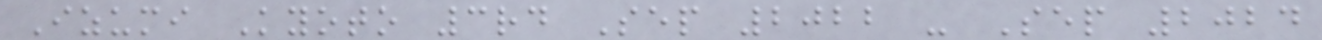Izumi Kyoto 3rd Sep 2022 - Sep 2024
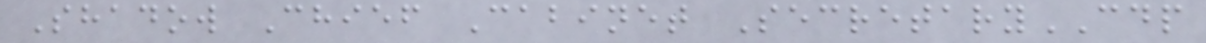Shadow Chief Cabinet SecretaryCDP
